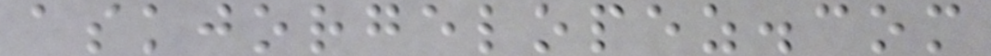askjorgelopez.com
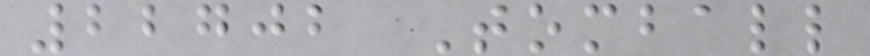22702 Tomball
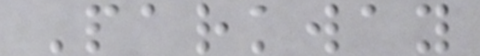Parkway
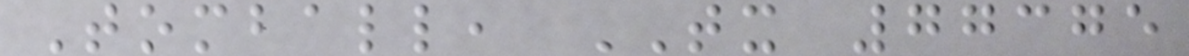Tomball, TX 77375
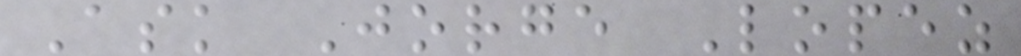Ask Jorge Lopez
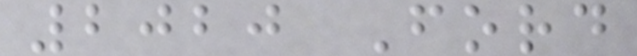2020 Ford
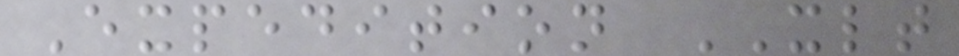Expedition XLT
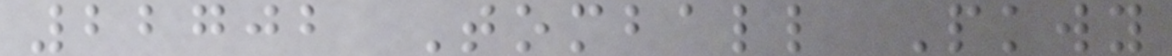22702 Tomball Pkwy
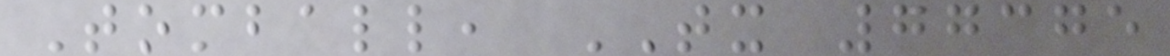Tomball, TX 77375
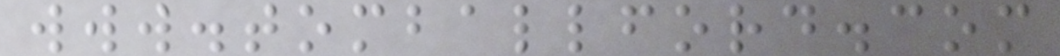www.tomballford.com
